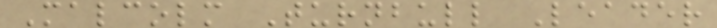Malcolm Turnbull Leader
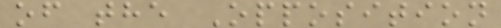of the Opposition
